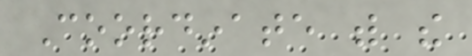Coordinate with the
